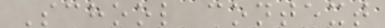School context
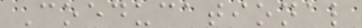Coeducational
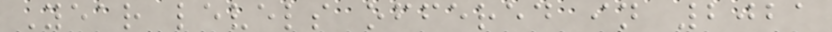Year levels offered in 2021
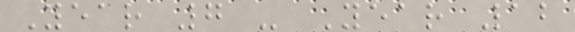Year 7 - Year 12
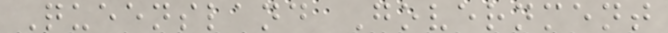Queensland Government
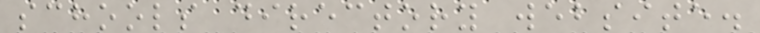schools directory website.
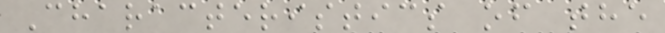Characteristics of the
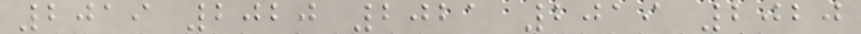2019 2020 2021 2019 2020
